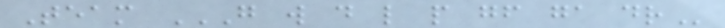Team G W D L P GF GA DR
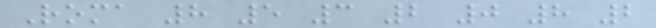Roma 8 5 3 2 0 8 2
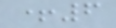+6
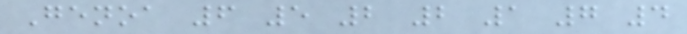Genoa 6 5 2 2 1 7 4
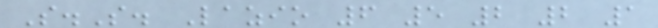S.S. Lazio 6 5 2 2 1
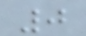0
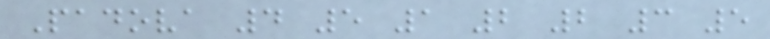Padova 4 5 1 2 2 3 5
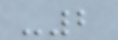-2
